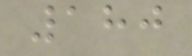180
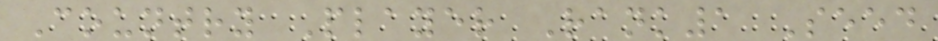Country Player Rank1 Seed
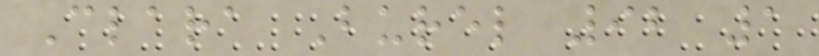Clara Burel 92 1
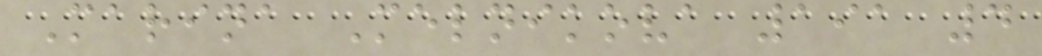Marina Melnikova 191 4
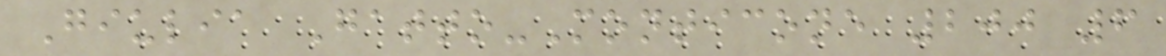Giulia Gatto-Monticone 200 6
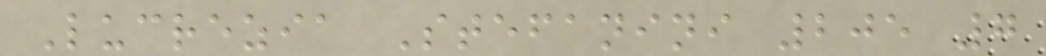Lucrezia Stefanini 205 7
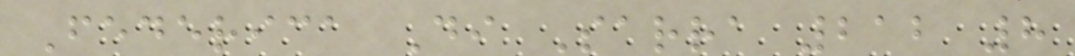Federica Di Sarra 212 8
